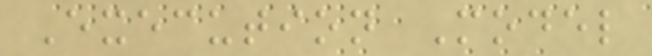Execution Model
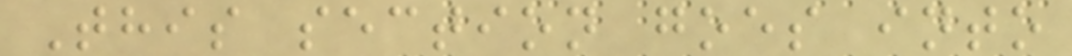This section goes into
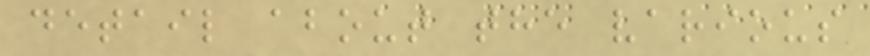detail about the various
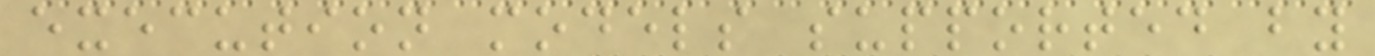execution models supported by
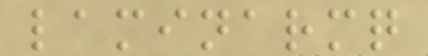laminarmq
